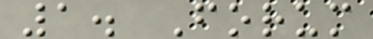1. Forum
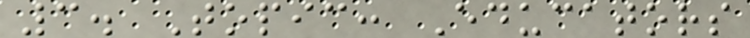3. Topic: Educators
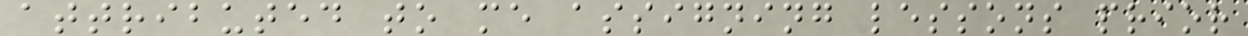attributed to me assigning lessons prior
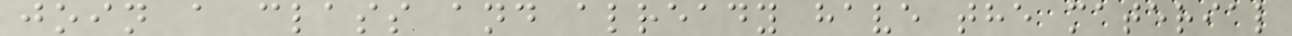join a class and already have the material
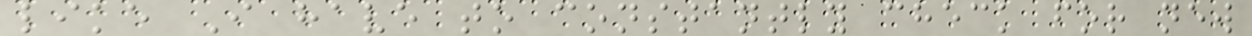like I have to constantly check for new
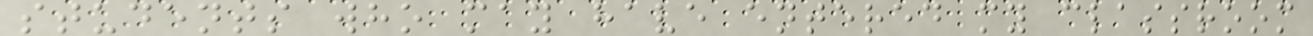students who may have entered my classroom
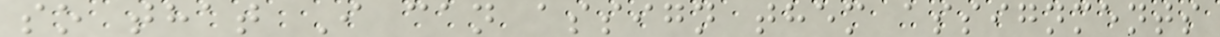so that I can assign them assignments
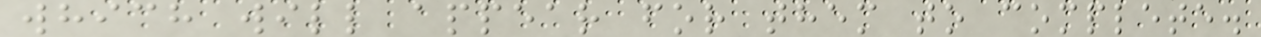which will appear for them to complete.
